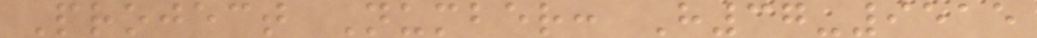Project Number: H37-9515
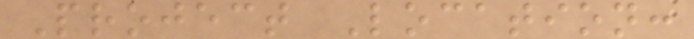Project Location:
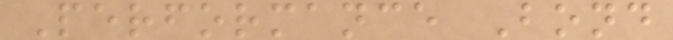Performance Bond
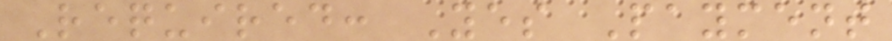Required: Yes Payment
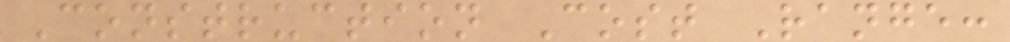Construction Cost Range:
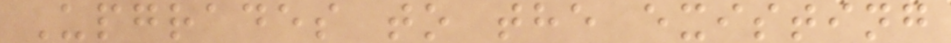Upgrades to the existing
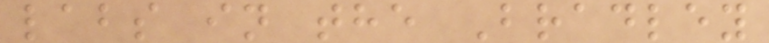labs in the Bradley
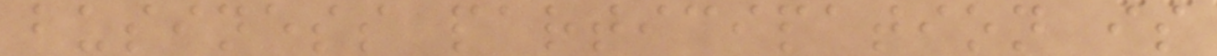business participation is
